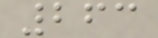263
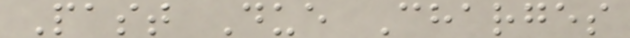Past Due Charges
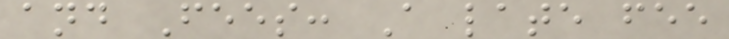and Fees: A late fee
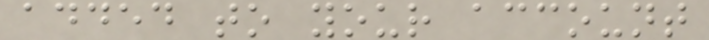added to your account
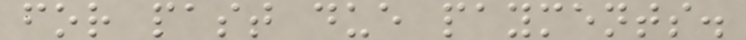for past due payments.
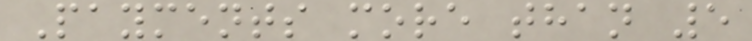Payments more than 5
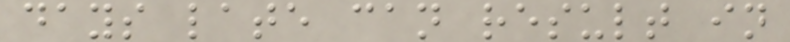days late can result in
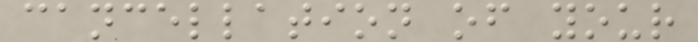cancellation of your
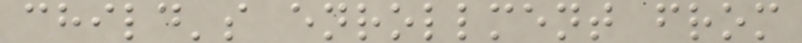child's enrollment from
